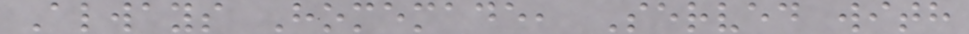Always Homemade, Served with
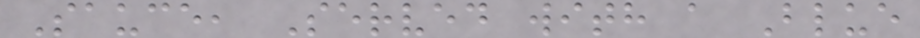Sauce, Served with a Blue
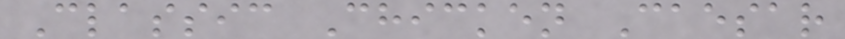Classic Chicken Caesar
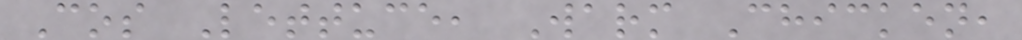Cos Lettuce, Warm Chicken,
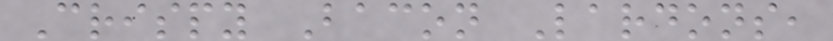Crispy Bacon Lardons,
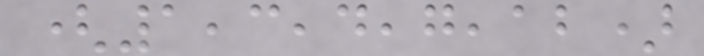(1,3,4,7,12)
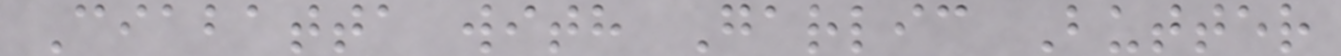Ciabatta with Garlic Butter
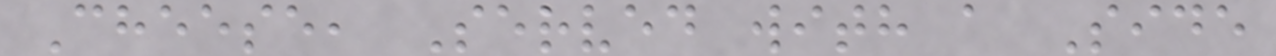Cheese, Served with a Side
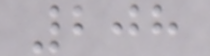208
